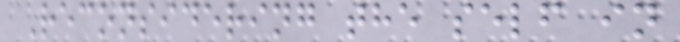Reconsidering the self in
